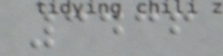3436
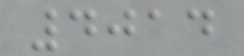4014
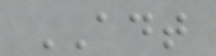ADT
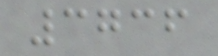3736
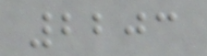2203
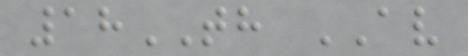18TH AV
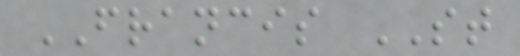FRANCIS ST
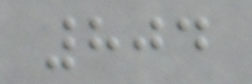804
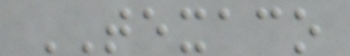TEXACO
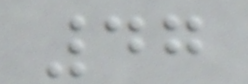47
